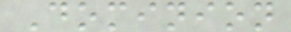Dominion
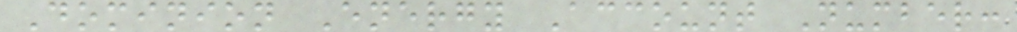Dominion Energy Account Number:
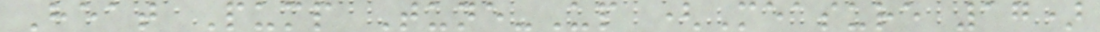Heat Pump Tune-Up (Measure 17)
